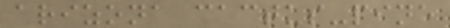arizona cactus-pine
